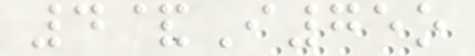4&I75o
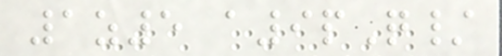1z5 a9pQ/
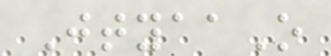JtyaaO
